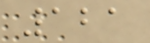121
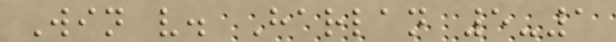Win v. Harlan 5-1
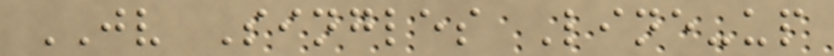JV Singles Line-up
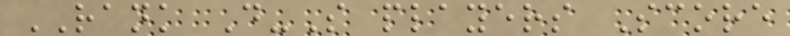RANK D-S players Score
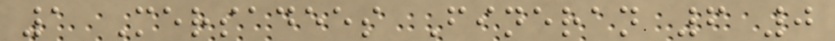1 Mersadees Fineran 6 0
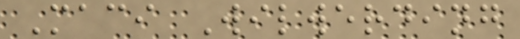Maci Wilwerding
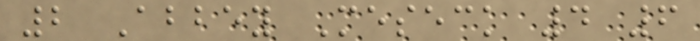2 Abbey Meseck 4 6
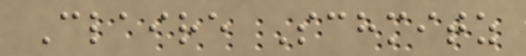Claire Schmitz
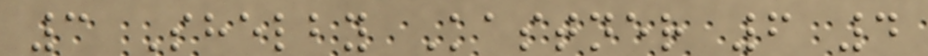3 Shelby Kastner 6 4
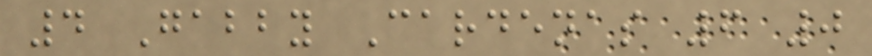4 Gabby Cardenas 6 0
